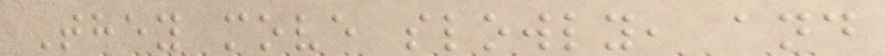They move slowly, and
